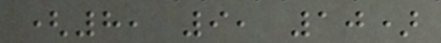(8, 9, 10)
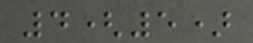4(5)
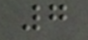7
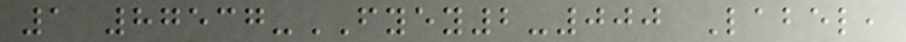1 87537-FYEY2-000 Label,
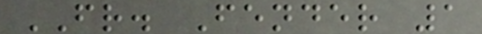FR. Fender 1
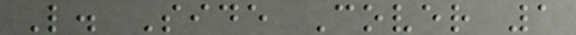L. Side Cover 1
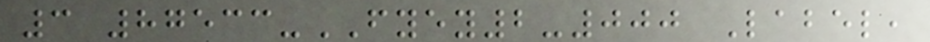3 87533-FYEY2-000 Label,
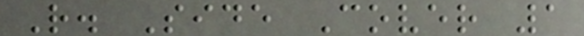R. Side Cover 1
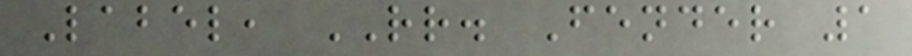Label, RR. Fender 1
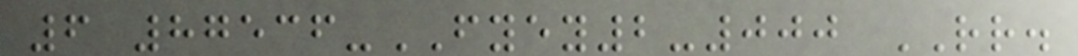6 87536-FYEY2-000 RR.
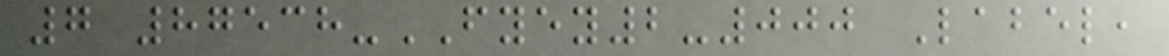7 87538-FYEY2-000 Label,
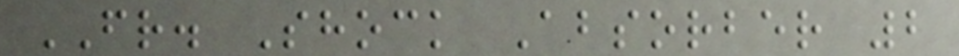FR. Shock Absorber 2
